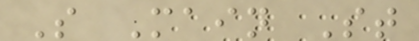S Main St
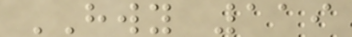HWY 119
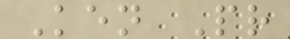Ken Pr
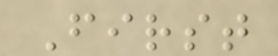First
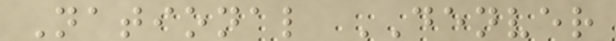National DENVER
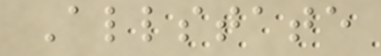Allstate
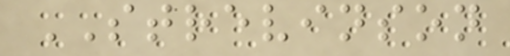STREVINSON
